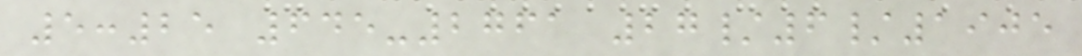5:25 645-2761 27/6/1905
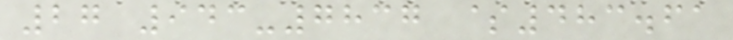27 943-7837 $483.61
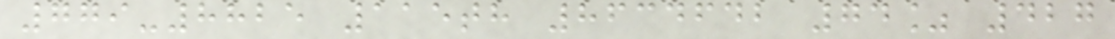779-8825 115th 8634642 74% 427
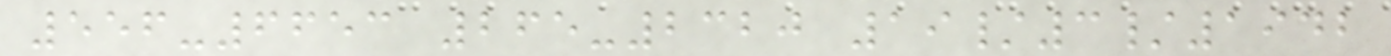556-6653 265-2320 19/3/1942
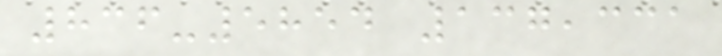836-5854 137,331
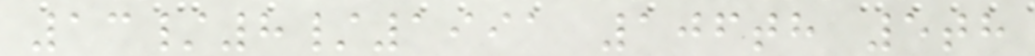13/8/1991 106th 5th
